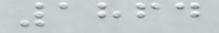1864
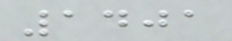1401
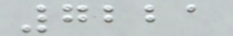7221
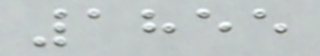1855
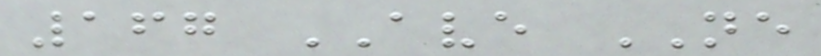167 AVE NE
